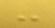-
